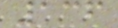136
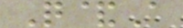Q&A
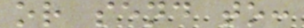or send to:
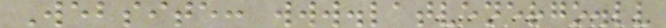Website: www.latvenergo.lv
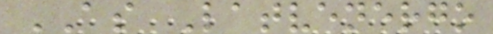AS Latvenergo
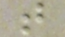t
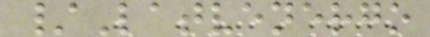/Latvenergo
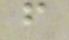f
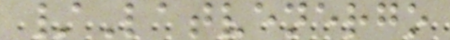/Latvenergo
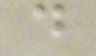d
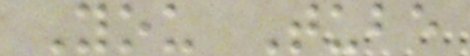You Tube
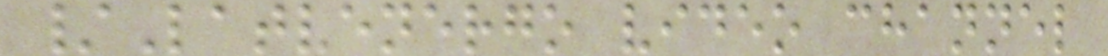/Latvenergo video channel
